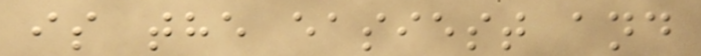is the easiest and
